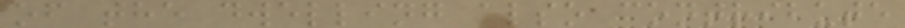of the dwelling also contribute
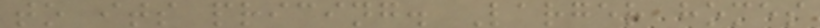to its pricing. Larger homes
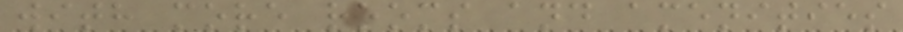with more rooms and amenities
